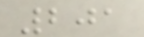201
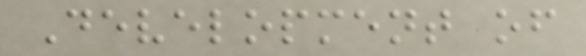Development of
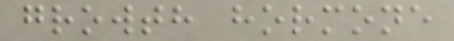growth hormone
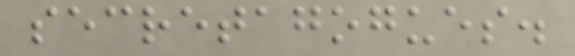secretagogues.
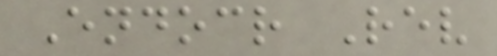Endocr Rev
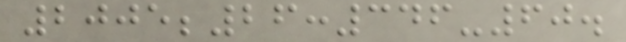2005;26:346-60.
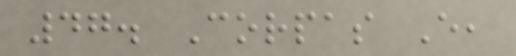47. Corpas E,
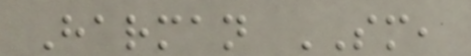Harman SM,
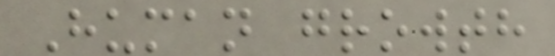Human growth
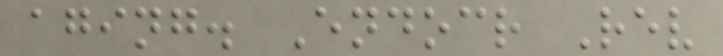aging. Endocr Rev
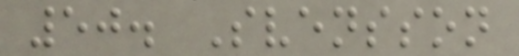50. Svensson
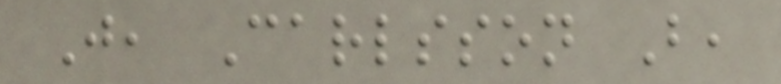J, Carlsson B,
